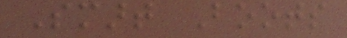Smart Boots
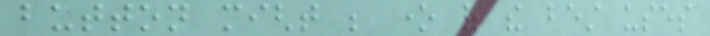button might be one of the best uses
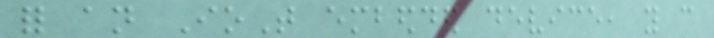for an IoT embedded device, you can
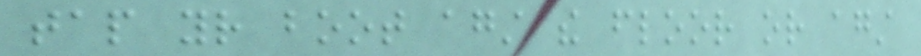tap your boot against the floor or against
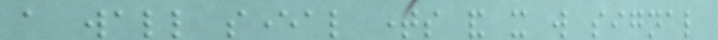a wall several times and it will signal
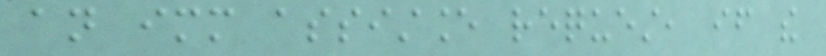an immediate assistance request, if the
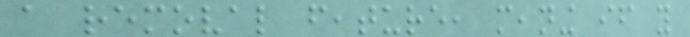a removal feature, meaning if you
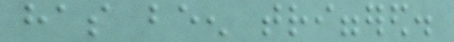has been triggered.
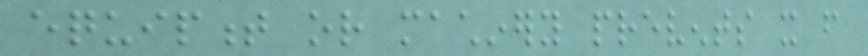equipment or machinery prevents it from
